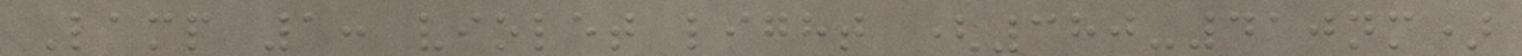Lamp 1: violet light (380-410nm)
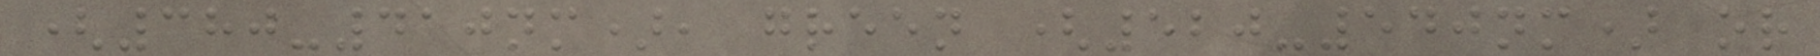(380-410nm), green (520-540nm) or
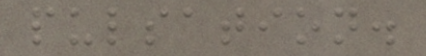pulsation.
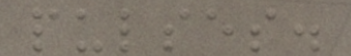pulses.
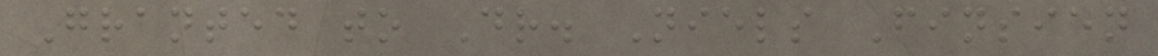Granted to Dr. Niels Finsien
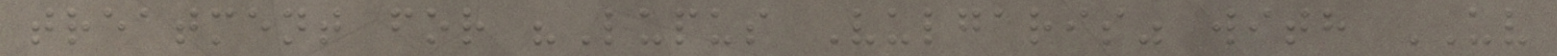treatment for "Lupus Vulgaris" with UV
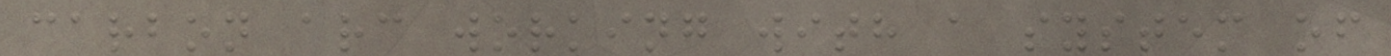carbon arc working with a system of
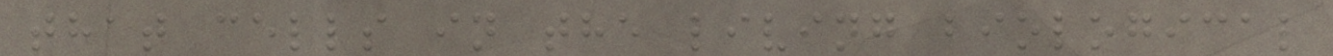that cells in the living biological
